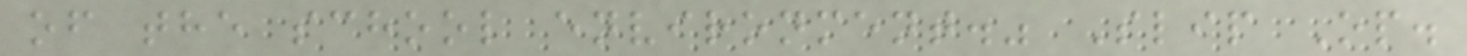of the school environment." Slip Op.
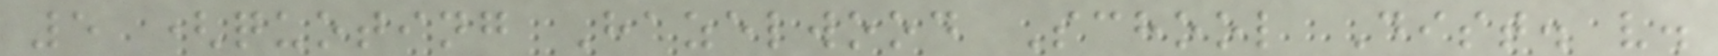5 (quoting Hazelwood School Dist. v.
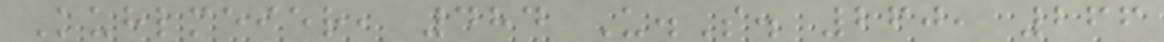Kuhlmeier, 484 U.S. 260, 266
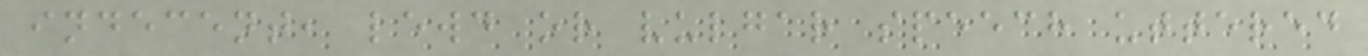indecent, lewd or vulgar speech uttered
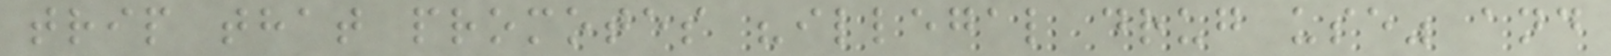trip that promotes "illegal drug use" and
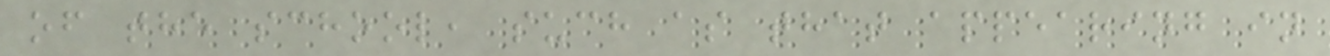of the school, such as that appearing in
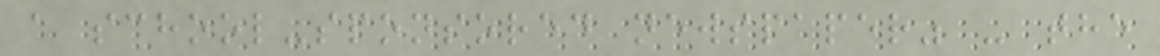a school-sponsored newspaper" - the
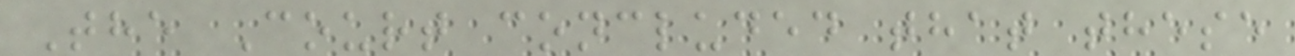The Court concluded that these
